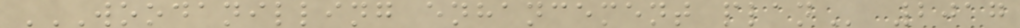WOODANILLING ENHANCEMENT PLAN 2017
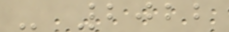- 2022
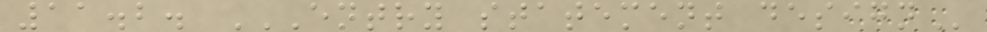11.2. ENTRY STATEMENT DESIGN
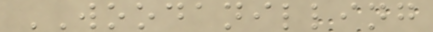WOODANILLING
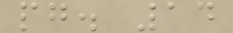pg. 14
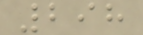298
